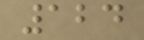124
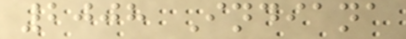2008 Indiana
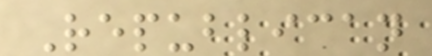Republican
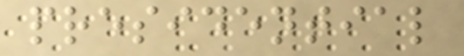presidential
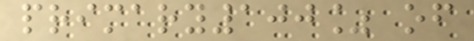primary100% of
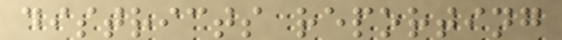districts reporting
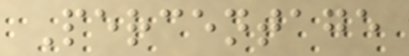Percentage
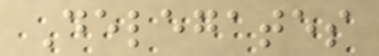Delegates
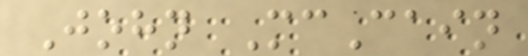John McCain
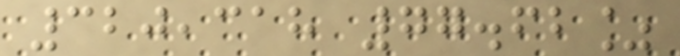320,318 77.62%
